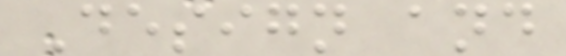Design and
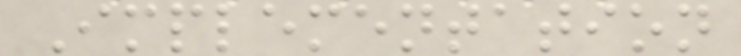Implementation
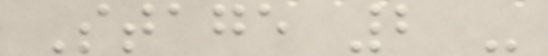Stage 2 -
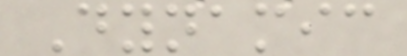Dynamic
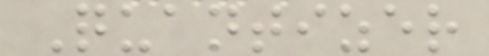Quantizer
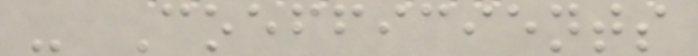- Coefficients
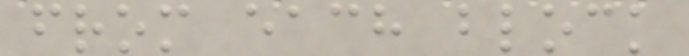from each block
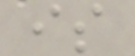is
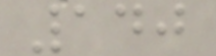140
